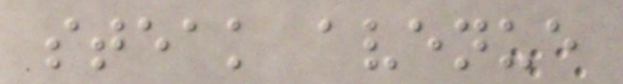steak avenue
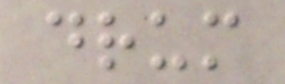drum
